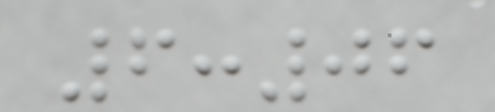6:06
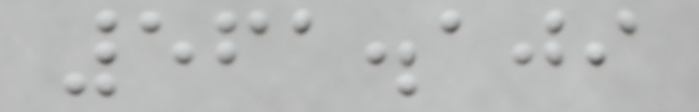561.109
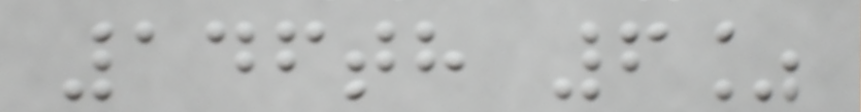146th 6%
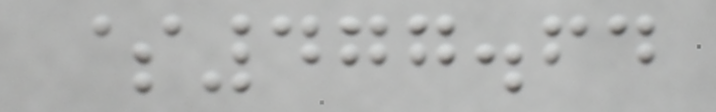$477.64
